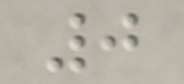0
